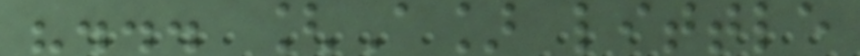"... [A] little
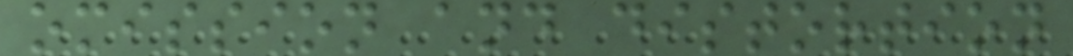omission and distortion
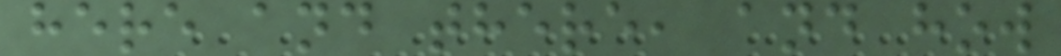here and there, and how
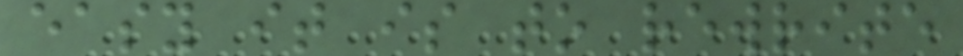easy it is to rewrite
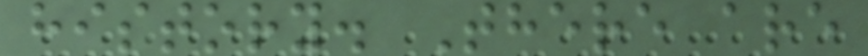history. There are
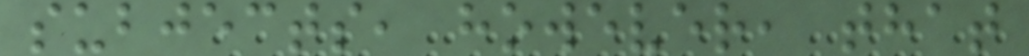subjects, however, that
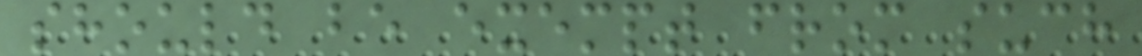should be exempt from such
